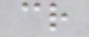cr
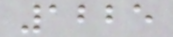1225
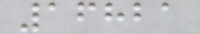16821
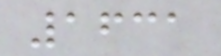1631
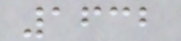1632
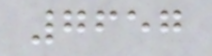7657
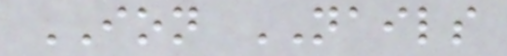ION NAILS
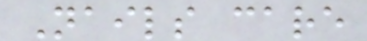Nails care
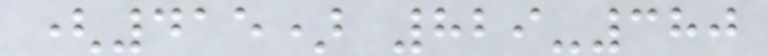(415) 829-380
